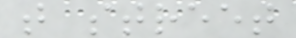t street
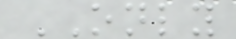ONLY
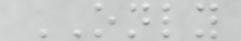ONLY
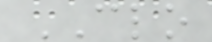CLO
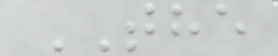THE
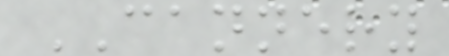CANNERY
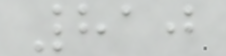810
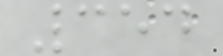354
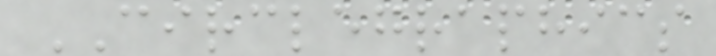CIRCLEGRAPHICS
